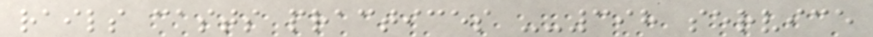rails casts practices --398 service
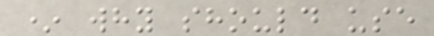* why should use
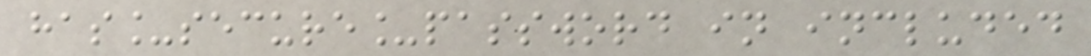has_secure_password in included
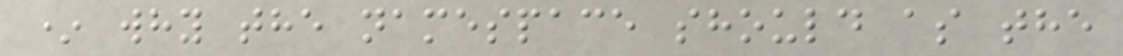* why the namespace should as the
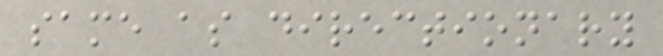same as directionary
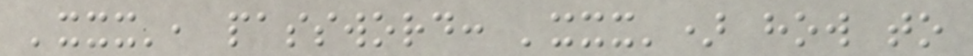'xxx', password: 'xxx') how to
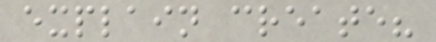explain create?
